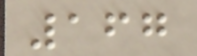167
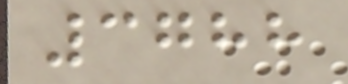3788
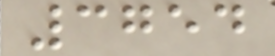3754
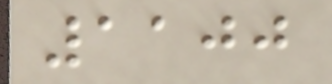1100
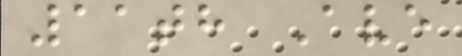11th Ave
